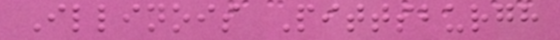Illinois Pittsburgh
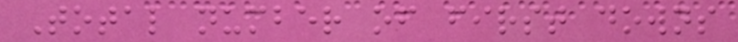Total number of first downs
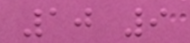10 9
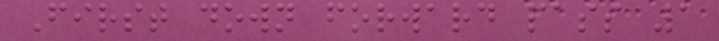First down forward pass 1
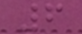6
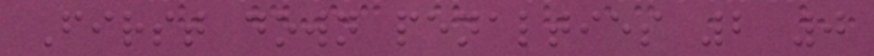First down penalties 2 0
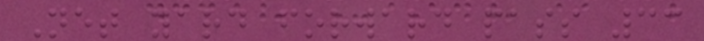Net yard forward pass 33
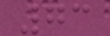73
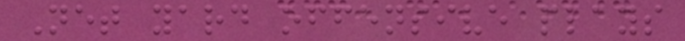Net yard offensive plays
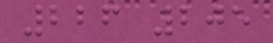226 205
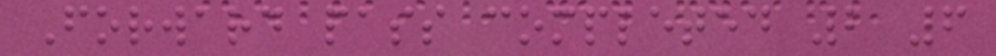Forward pass completed 2 6
